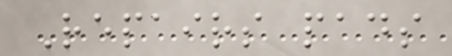Repairs pads
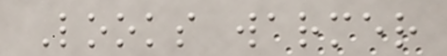Looks warmer
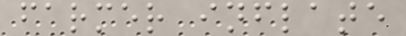farmer inflate
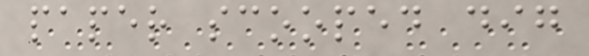paper scooped dig
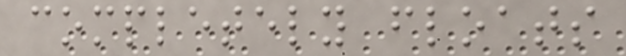completely floats
